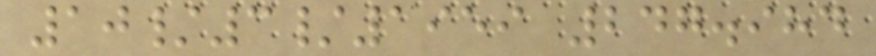10/3/1959 247.984
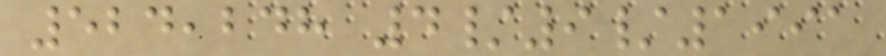524,248 4/9/1991
